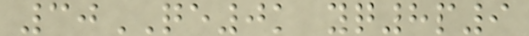30QE0k yq8p9
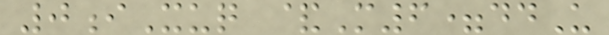0iXuq &M6=ddU
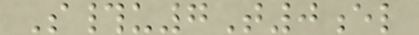S#u7T0el
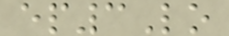ep3Lo
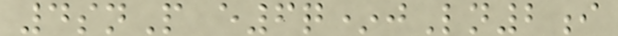4snP e6q*jLn2i
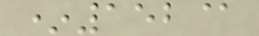*152@
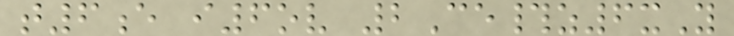t6e i6ov 2Ce#z6xY
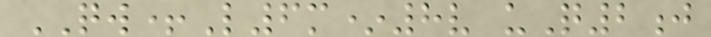QW+L6m*8v uQ2j
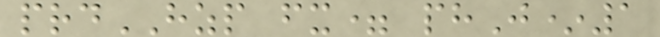prdHZP fx= phJ*1
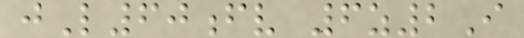jL60fv 6z2I
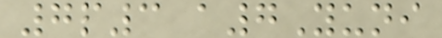7p3 a7Yuni
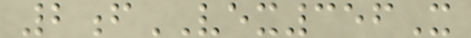2fVEX356X
